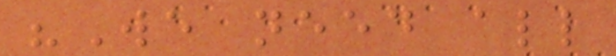"We need all
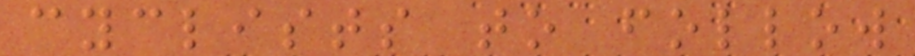cyclists to follow
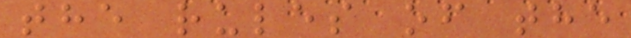the rules of the
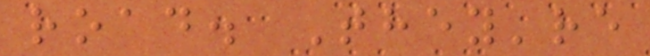road. They're
